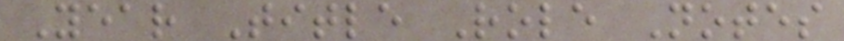Year Title Role Notes
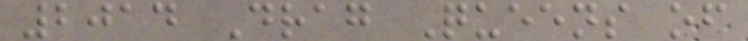2014 Drag Queens of
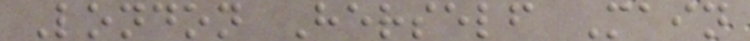London Herself Main
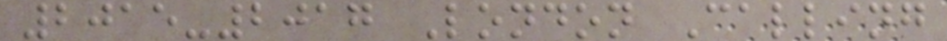2015-2017 London Calling
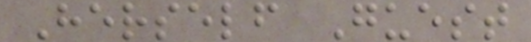Herself Guest
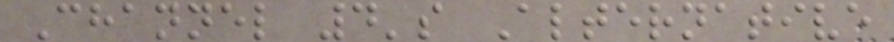Channel 4's Alternative
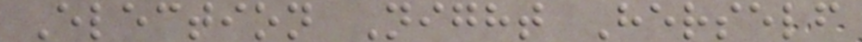Election Night Herself
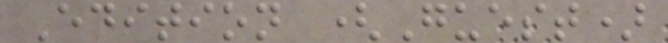Edition (Guest)
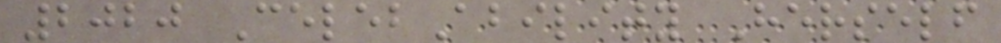2020 CelebAbility Herself
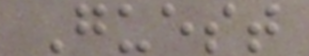Guest
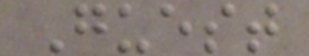Guest
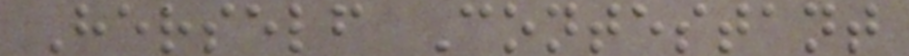Herself Contestant
